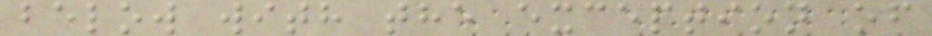below with the exception of
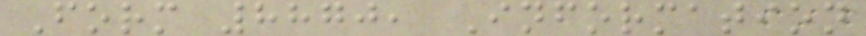Form 8870, Information
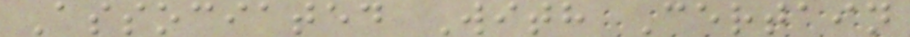Associated With Certain
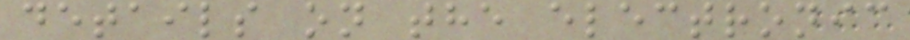details on the electronic
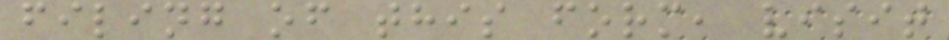filing of this form, visit
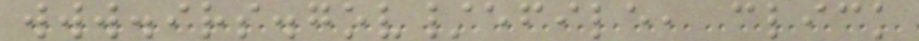www.irs.gov/efile, click
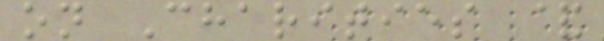on Charities &
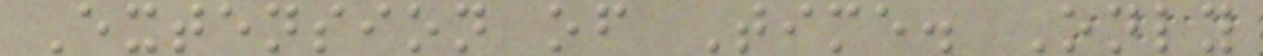Extension of Time. Only
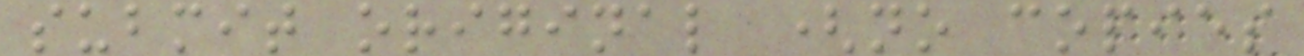submit original (no copies
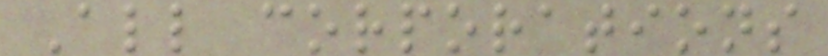All corporations
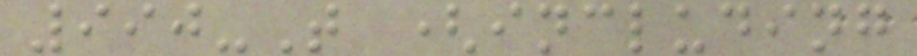990-T (including
